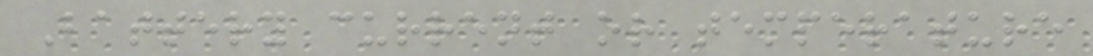Battery current or temperature
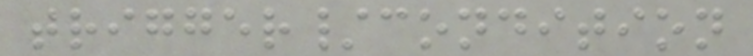trigger/condition
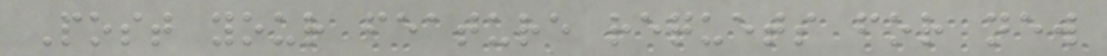Post your feature requets for new
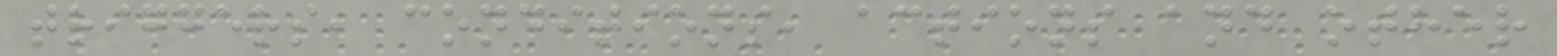triggers, conditions, actions and other
